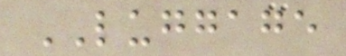LUGGAGE
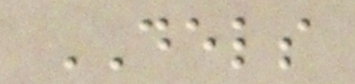DELS
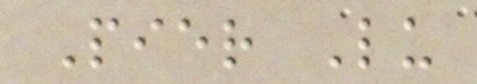Pier Lu
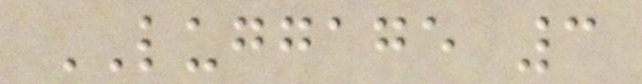LUGGAGE 3
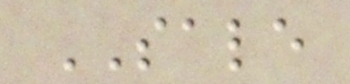SALE
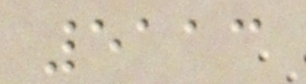5113
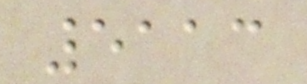5113
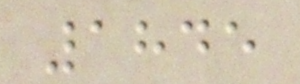1845
